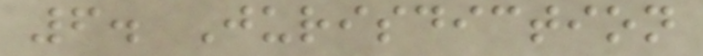6. Jurisdiction
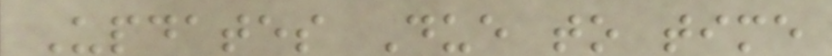Updates Due to time
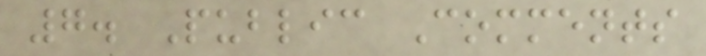7. Public Comments
